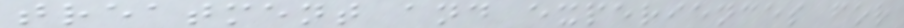treatment and experiences for
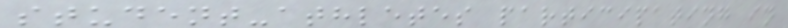student-athletes participating in
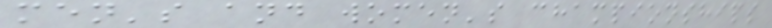men's and women's championships
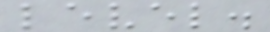level.
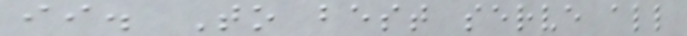ii. To best serve all
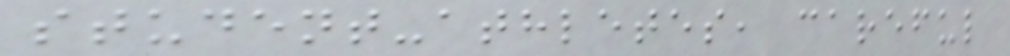student-athletes, careful
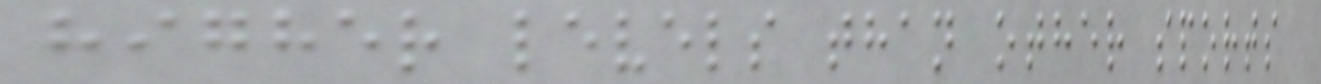higher levels than other sports
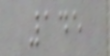145
